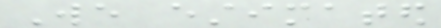We estimated
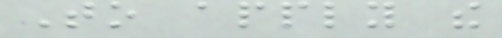To apply the
